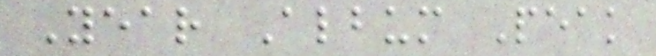Year Album Peak
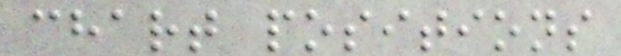chart positions
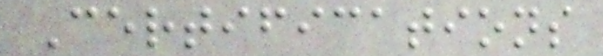Certifications
